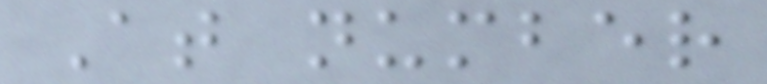At number
